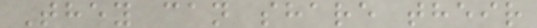They can share their
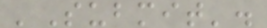'Submit'.
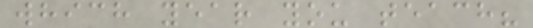which year you teach?
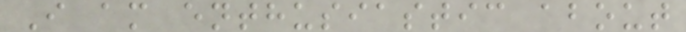I am enthusiastic about
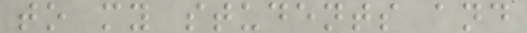to my students and
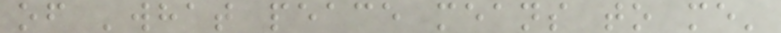of 'what peace means to me'
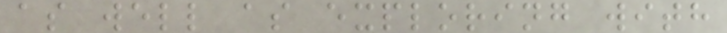as well as exploring with
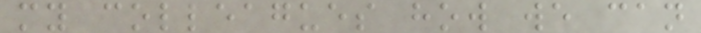my colleagues how we can
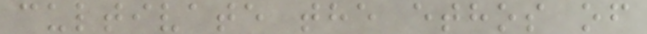cultivate the ethos of
